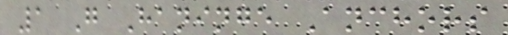1 G Haninge Anchors
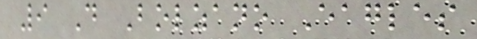9 D Bolzano Eagles
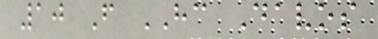10 F HC Davos
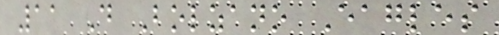11 D Bolzano Eagles
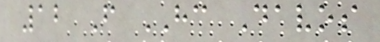12 F HC Davos
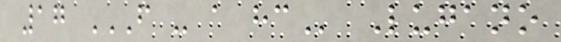17 F - A HC Lugano
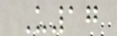U17
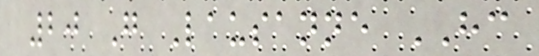20 G Lausanne HC
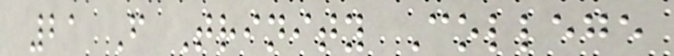21 F Trinity College
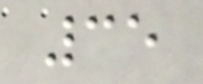35
